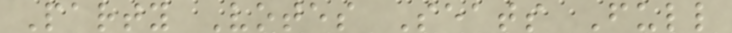Party Votes Seats Full
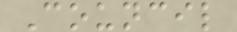Council
